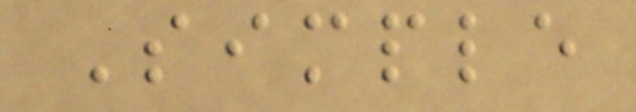Simple
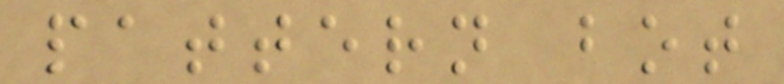pattern bot
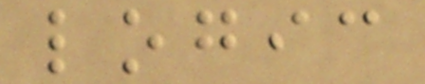logic
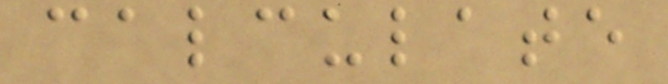calculate
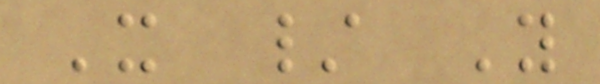X / Y
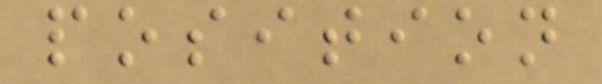position
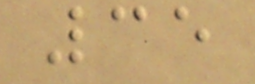35
